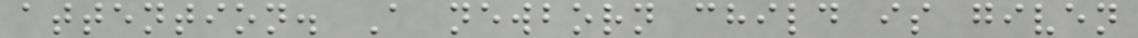attention. A newborn child is given
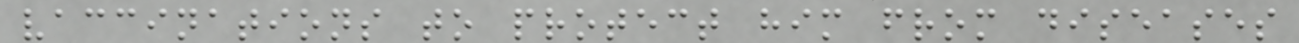vaccinations to protect him from diseases
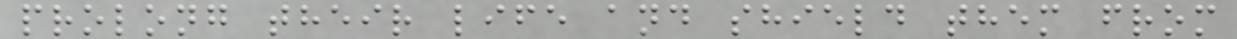prolong their life and shield them from
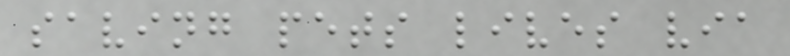saving pets lives via
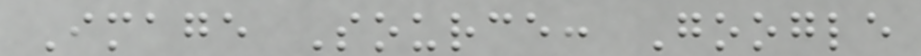Image Source: Google
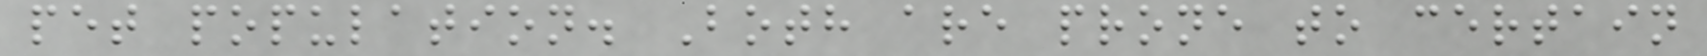pet population. Both are prone to certain
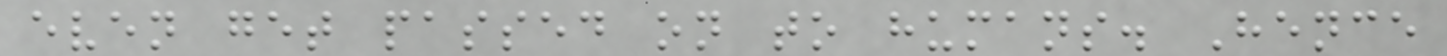even get passed on to humans. Hence
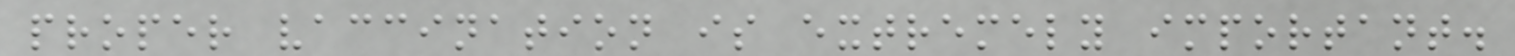proper vaccination is extremely important.
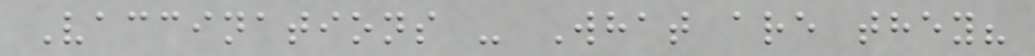Vaccinations - What are they?
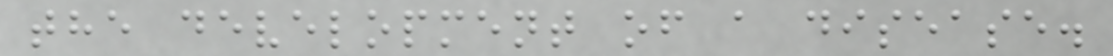the development of a disease.
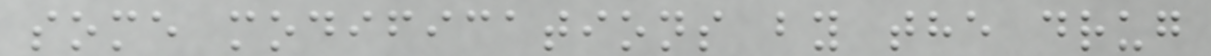some modifications by the drug
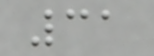31
